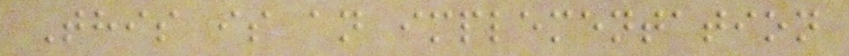This is an implementation
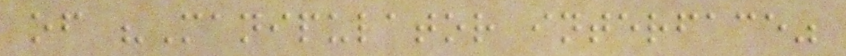of "Manipulator interface"
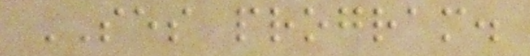SES program.
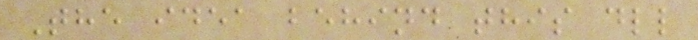The idea behind this dll
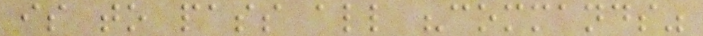is to pass all "commands"
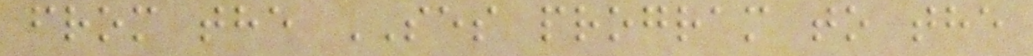from the SES program to the
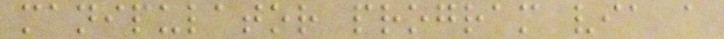manipulator program via a
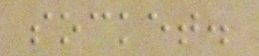socket.
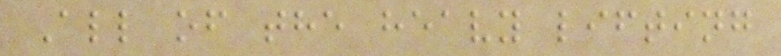All of the heavy lifting
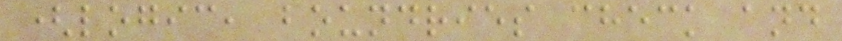(logic, boundries check and
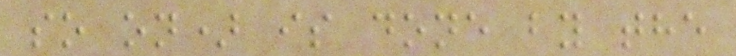so on) is done by the
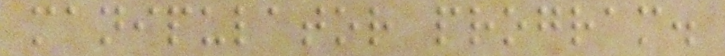manipulator program.
